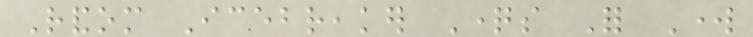Random Icebreaker Questions For Work
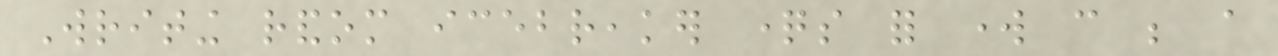Writing random icebreaker questions for work can be a
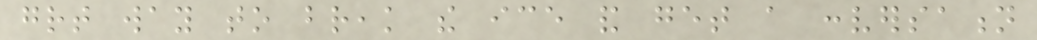great way to break the ice and get a conversation
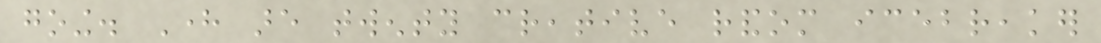going. Here are twenty creative random icebreaker
